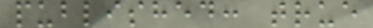published: true
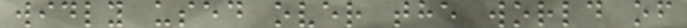widly used over the world of
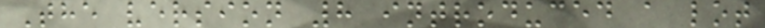The version 8 introduced a lot
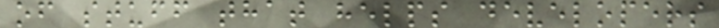of stuff that helps developers
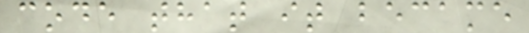code that it became
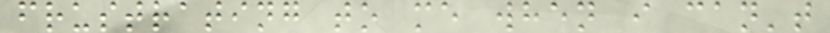frustrating to me when i can't
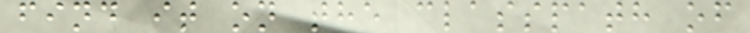find it on the classpath of
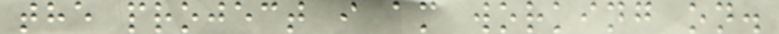the project i am working on.
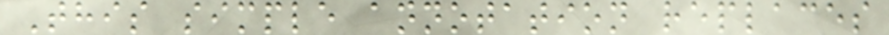This simple annotation replaces
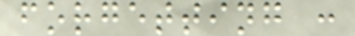forgetting :
